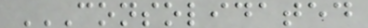CONSOLIDATED
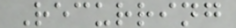Recurring
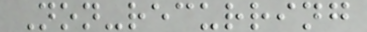Non-recurring
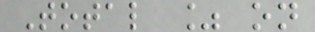Total % on
